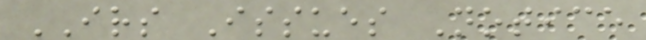IRS Issues Notice
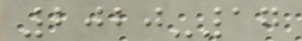2020-17
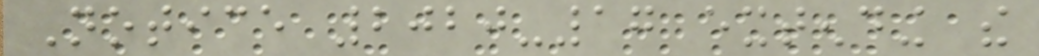Notice 2020-17 extending the
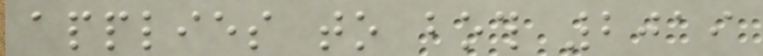applies to both 2019
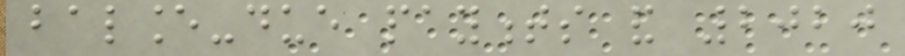balance-due payments and 2020
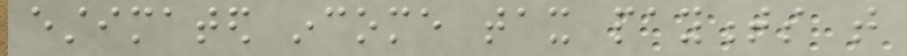estimated income tax payments that
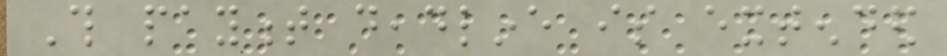This payment deadline is extended
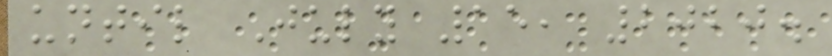until July 15, 2020.
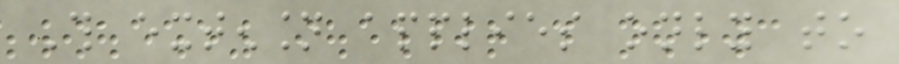This extension applies only to
